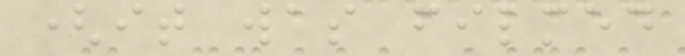(it was filmed
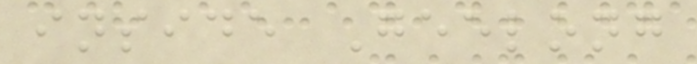inside Geelong
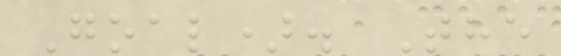Goal). The
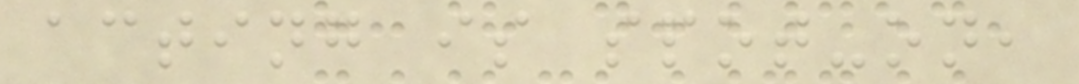acting is spot-on,
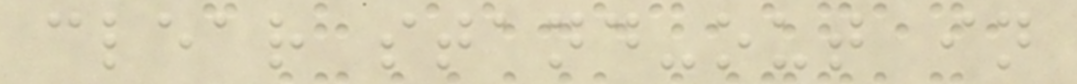clear stand-out in
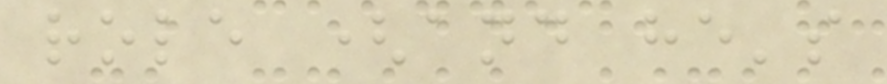role (and he's
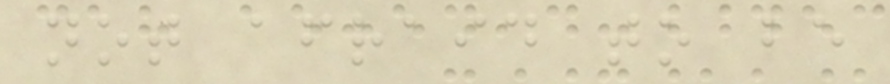not afraid to be
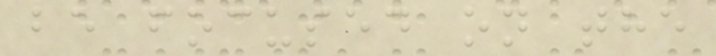be focused on the
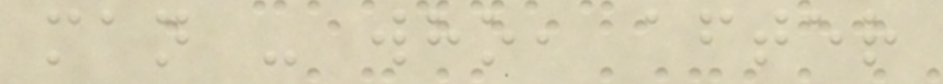man - who, after
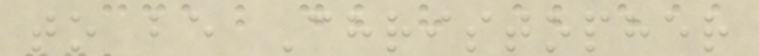to be Christopher
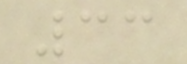33
